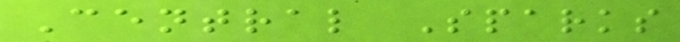Central Sparks
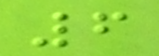6
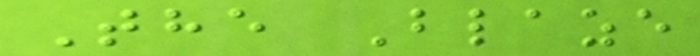The Blaze
